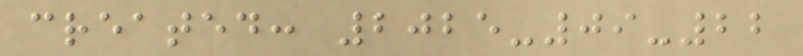created: 2025-09-22
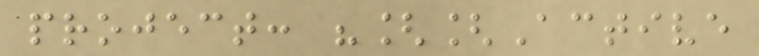project: "[[Active
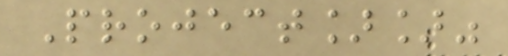Project]]"
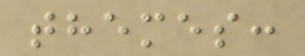themes:
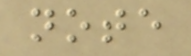note
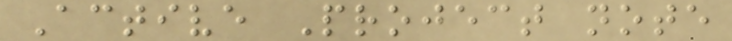Active Project note
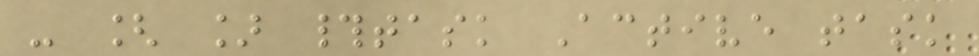- [ ] #task Active task
